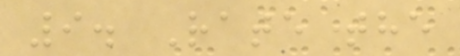9. Rate the
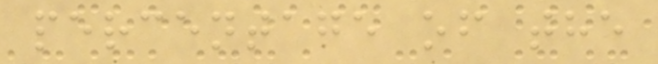percentage of the
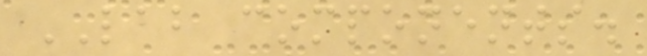LAB components.
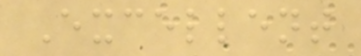Excellent
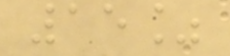15%
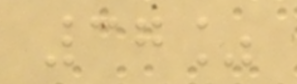37%
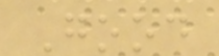Good
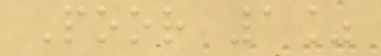Poor 1%
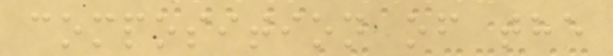composition of the
